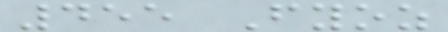455 Fyoz
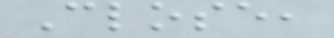Close,
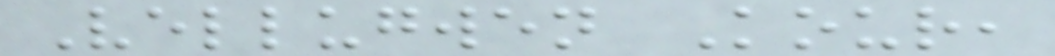Vellugwen Kour,
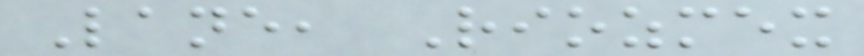Lane, Riozmex
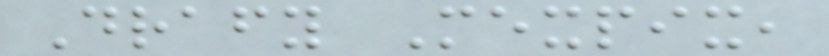Drafy Mexpix,
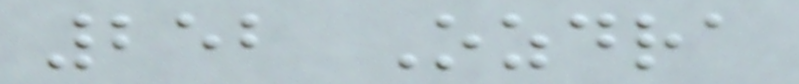252 Ozdra
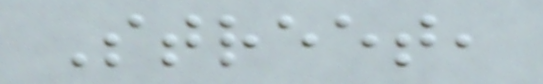Street,
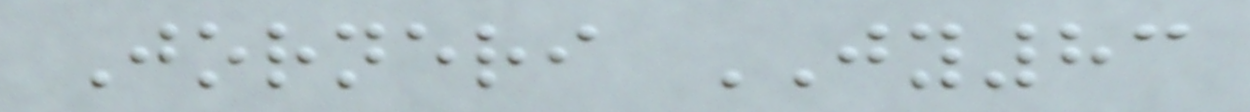Jorneri JY83
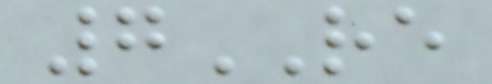7RE
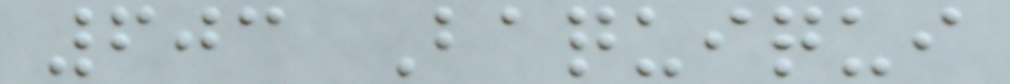603 Baquiqui
